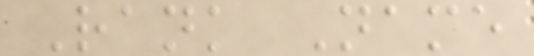Rank Name
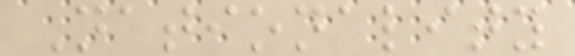Nationality
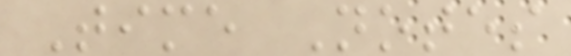Time Notes
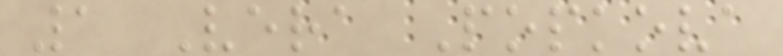1 Vera Popkova
